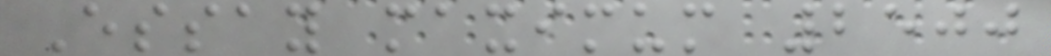Essay maximum 2500
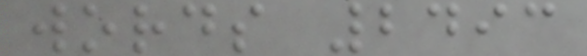words 2493
